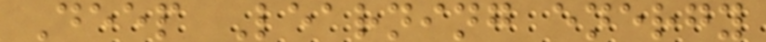Deep Learning energy
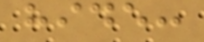hide:
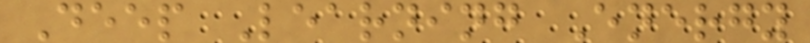Deep Learning Energy
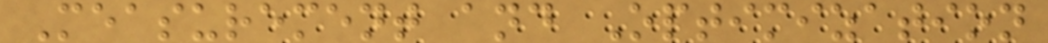Measurement and Optimization
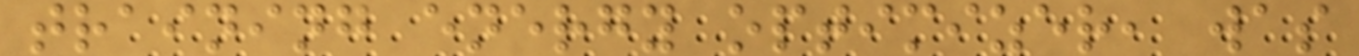training energy optimizer, was
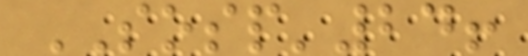SOSP'24!
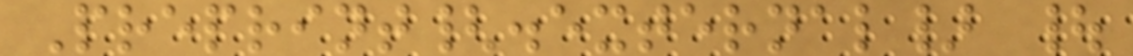Preprint{.external} |
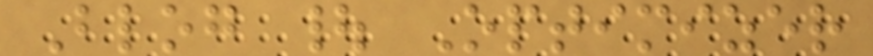Blog | Optimizer
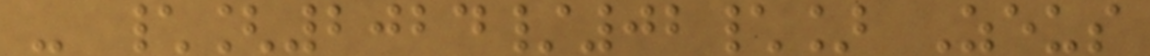- \[2024/02\] Zeus
